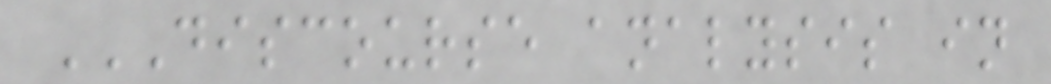DISCOURSE ANALYSIS IN
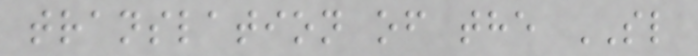translation of the SL
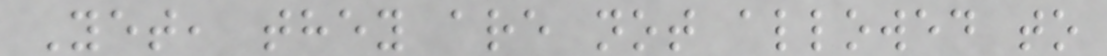Yet, they are not allowed to
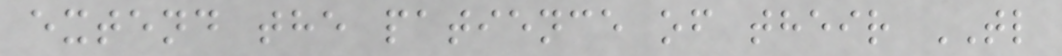extend the patience of their TL
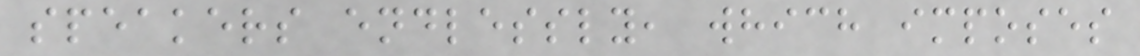speakers endlessly, which imposes
